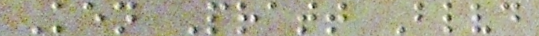Ken Pratt Blvd
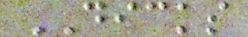DICKS
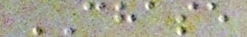CHASE
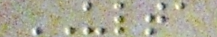ULTA
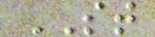ST
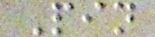Pin
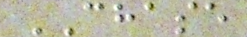CHASE
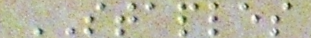STAPLES
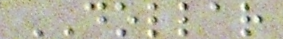DOLLAR
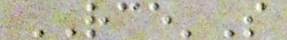RCE'S
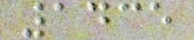1435
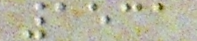1531
